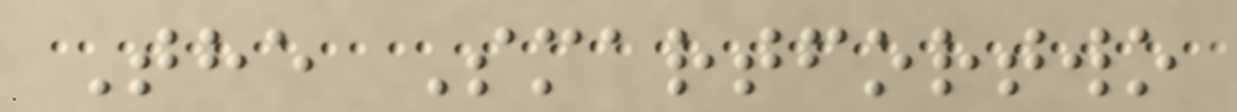The Smartfortwo
